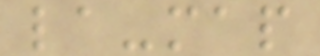la-map
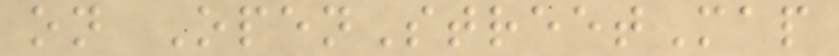on OpenStreetMap
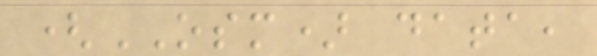(OSM) data,
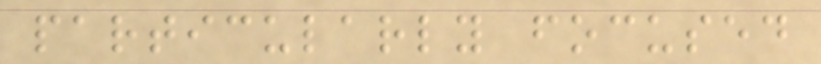particularly focused
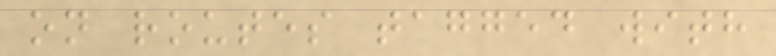on routes tagged with
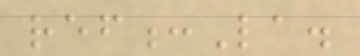ref:La.
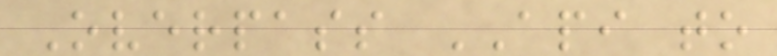Overpass API to
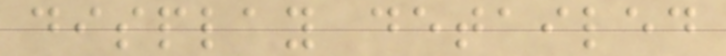display detailed
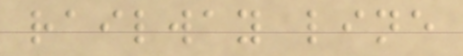railway line
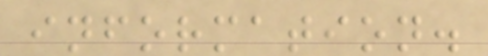information.
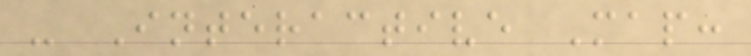- Interactive Map:
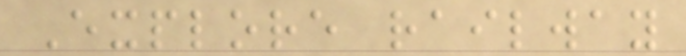Explore railway
